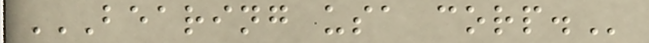BEARING USA CORP.
